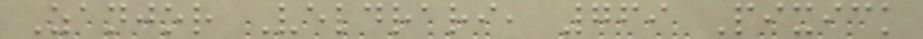Zanjor Veldrari, 769 Pixick
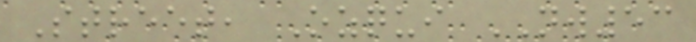Street, Ozqui NW53
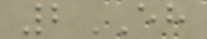2EH
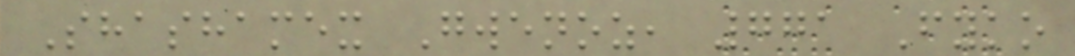Shashamex Gwenoz, 771 Fyko
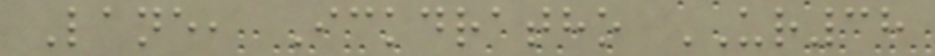Lane, Ickdratho UR38
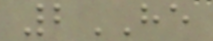2HE
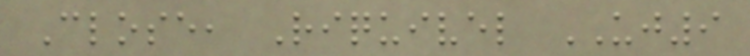Close, Riquivel UJ9
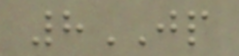8JP
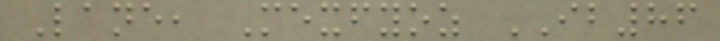Lane, Mexfyoz IB86
